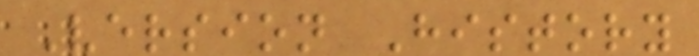Version History
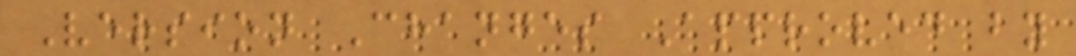Version Changes Approved by
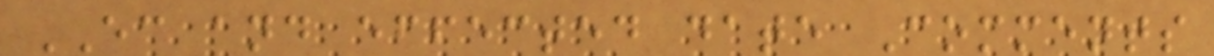EC and effected date Comments
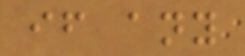if any
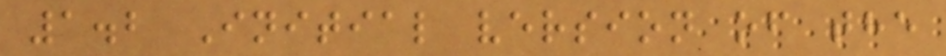1.2 Initial version of the
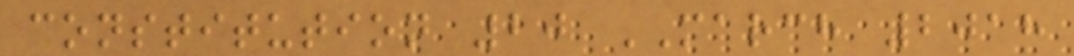constitution 20 MARCH 2018
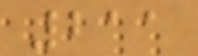211
